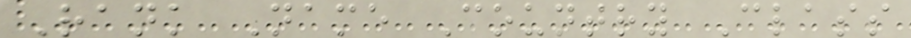Rank Name Country Class
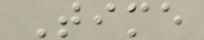Time
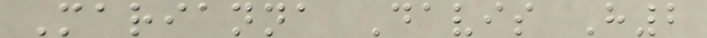Marianna Davis H2
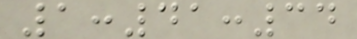1:41:34
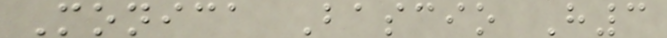Monica Bascio H3
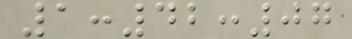1:42:07
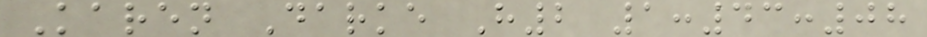Karen Darke H2 1:43:08
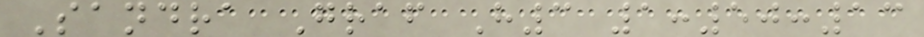Sandra Graf H3 1:50:13
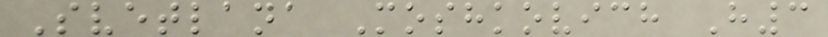Svetlana Moshkovich H3
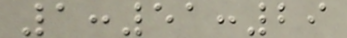1:51:29
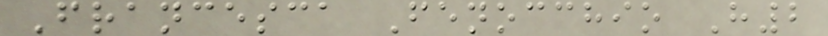Francesca Fenocchio H2
